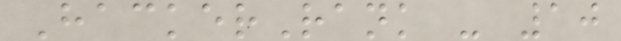HackerRank - 10
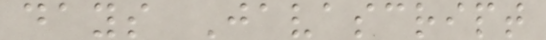days Javascript
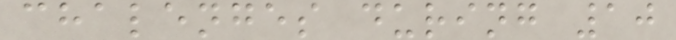chalenges during 10
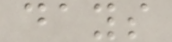days
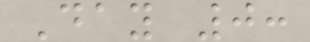Day 0:
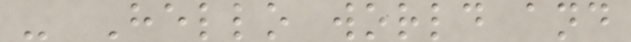- Hello world and
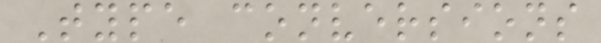Type conversions
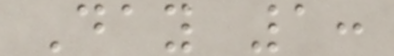Day 1:
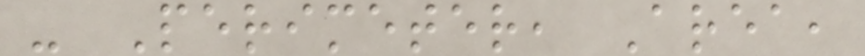- Perimeter, Area,
